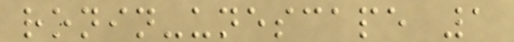ronin-unescape 1
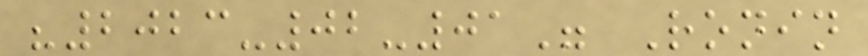"2023-02-01" Ronin
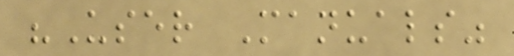"User Manuals"
